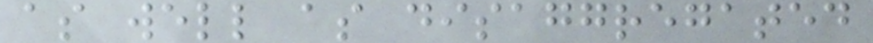as well as disaggregated
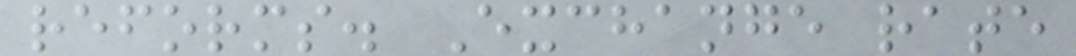reforms. Exchange rate
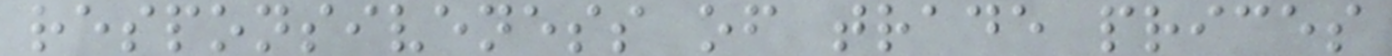responsiveness of trade prices
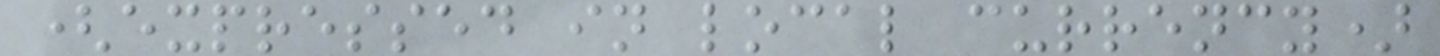(expressed in local currency)
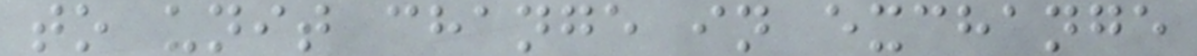to unit change in exchange
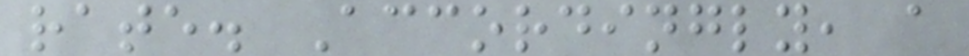rate. Accordingly, a
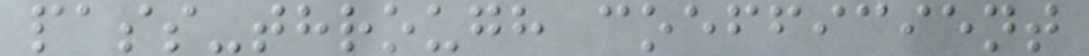pass-through coefficient
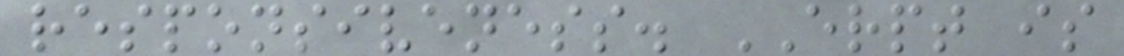responsiveness. ERPT is
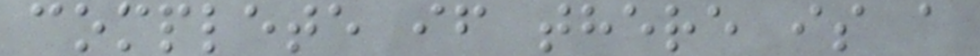complete if there is a
